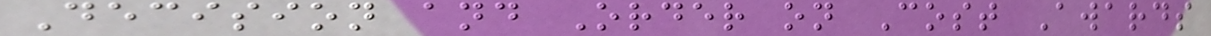Decision and Order on Cost Awards
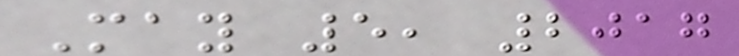May 5, 2017
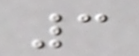3
